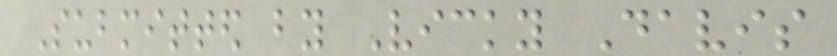Submitted by Vicky Davis
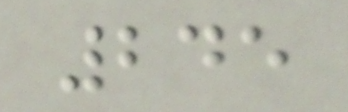245
